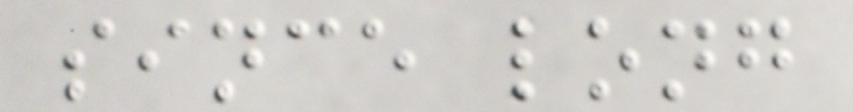since long
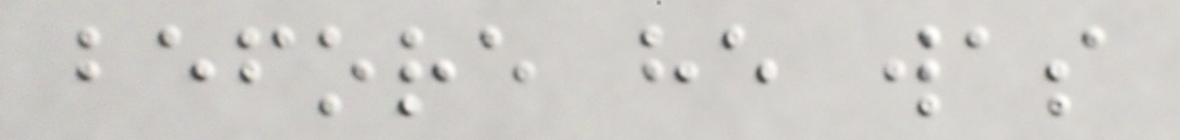before he was
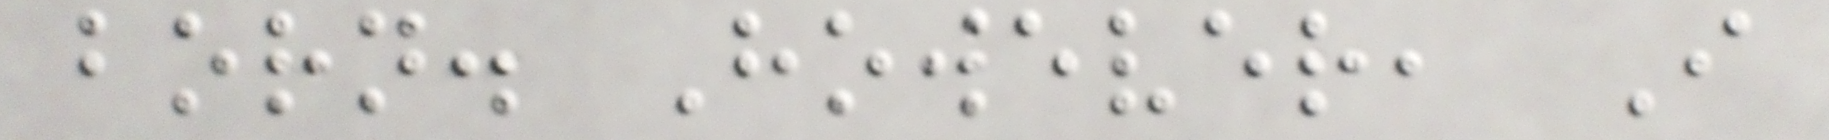born. However, I
